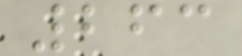263
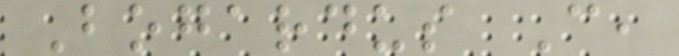Bogardus C,
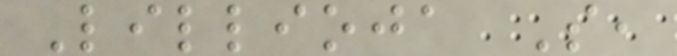Lillioja S,
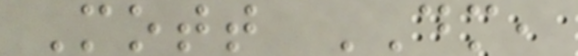Mott DM,
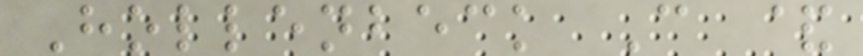Hollenbeck C &
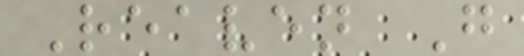Reaven G
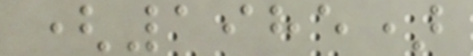(1985)
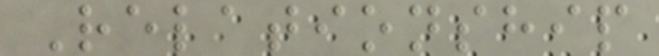Relationship
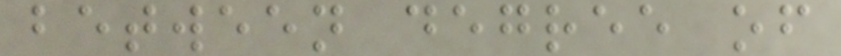between degree of
